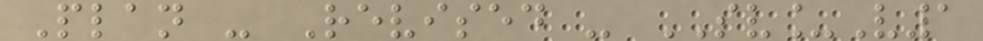Plan - Revised - SV_V1
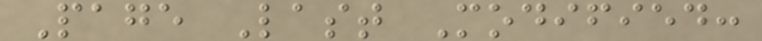Page Last Modified:
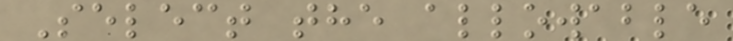Select the allowable
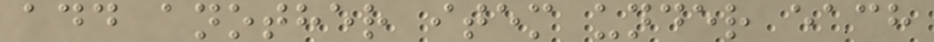add another item under each
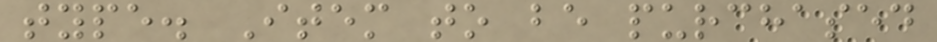type. Item to be purchased
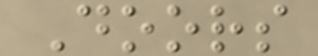Doors
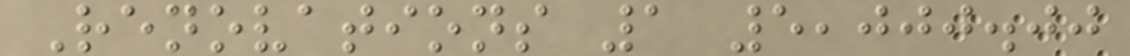Renovations 1 5,000.00
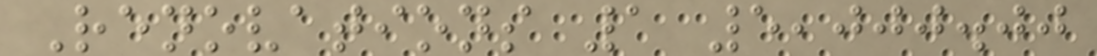Renovations 1 5,000.00
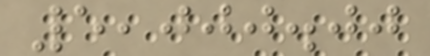5,000.00
